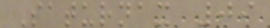Saturnax 09
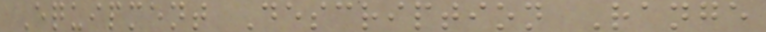Equipment Description Range
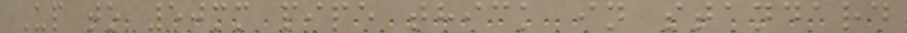Up to 50mm pipe thick in standard
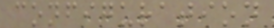configuration
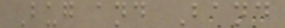Bug and Band
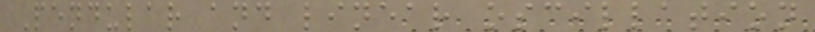Pendular and linear oscillation
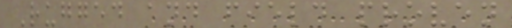Rugged and field proven
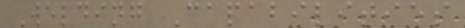Welding Capabilities
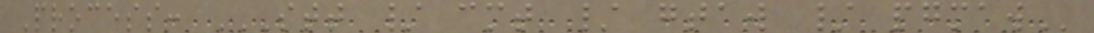Process: STT / CMT / GTAW / PGMAW
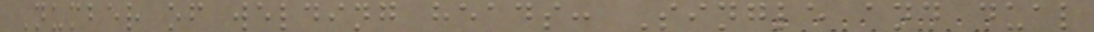Number of welding heads: Single and dual
